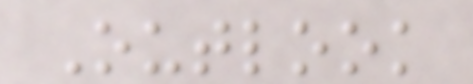Outlook
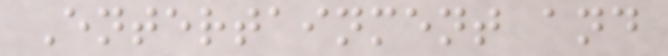Entertainment and
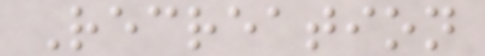Recreation
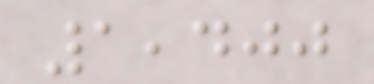1,400
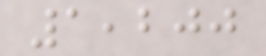1,200
